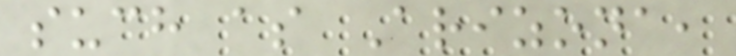such as Arizona,
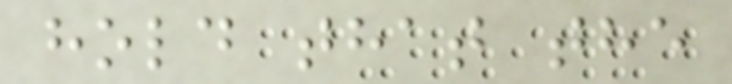hold that the
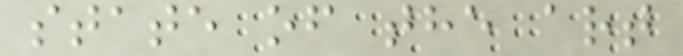state of the art
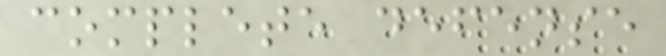complete defense
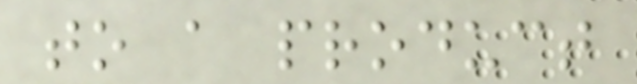to a product
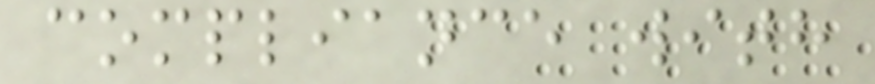compliance with
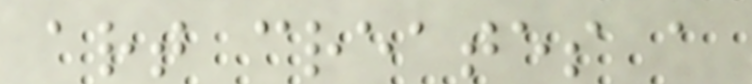art creates a
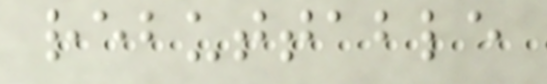rebuttable
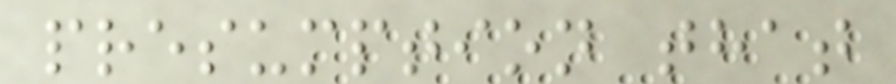presumption that
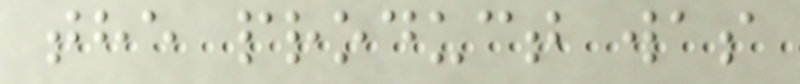the product was
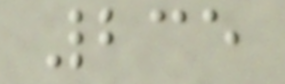235
